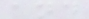and
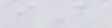iA
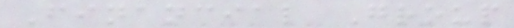Financial Group
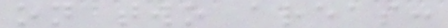on two areas:
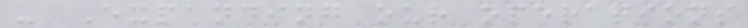- Expanding our operations
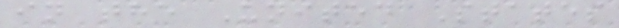in the United States
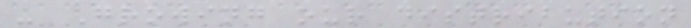- Growing our distribution
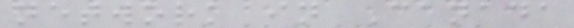network in Canada
